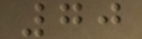70
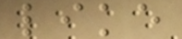like
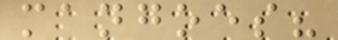mangoes?
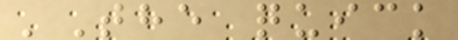'The quick
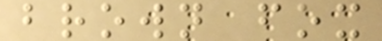brown fox
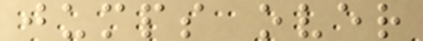jumps over
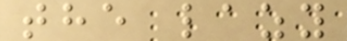the lazy
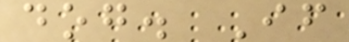dog. If
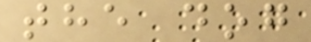the dog
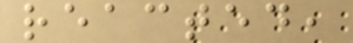reacted,
